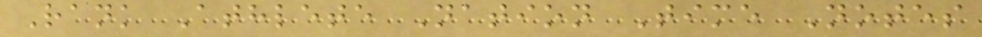Rank Athlete Nation Time Notes
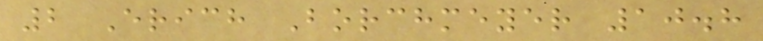2 Erich Borchmeyer 10.8
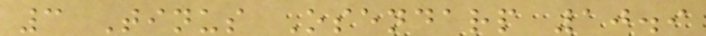3 Tinus Osendarp 10.9
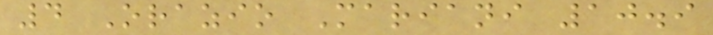4 Orazio Mariani 10.9
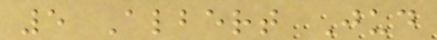5 Albert Jud
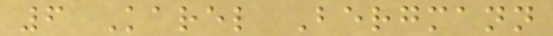6 Karel Bergmann
